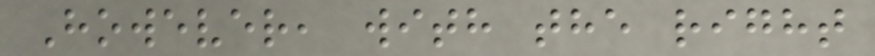However, with the right
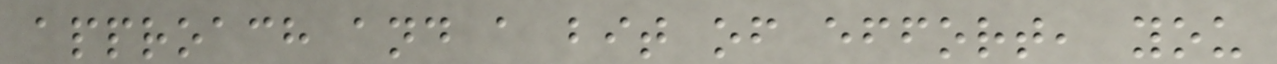approach and a bit of effort, you
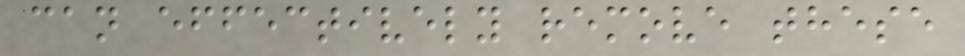can effectively remove these
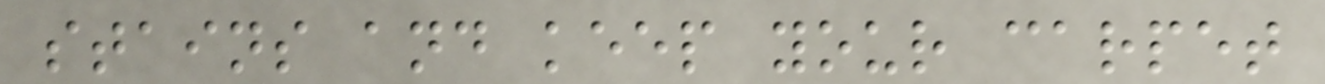stains and keep your carpet
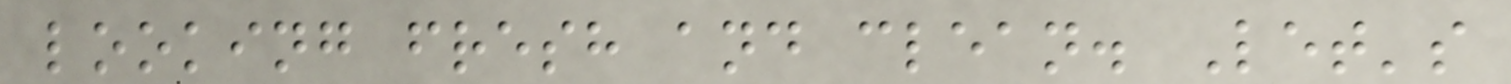looking fresh and clean. Let's
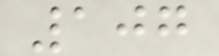107
